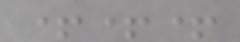+++
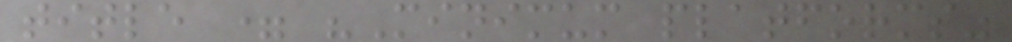title = "Minimum platforms"
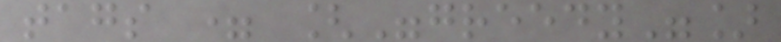tags = ["greedy"]
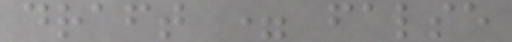draft = false
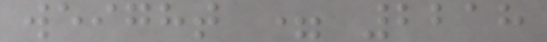weight = 2218
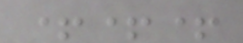+++
